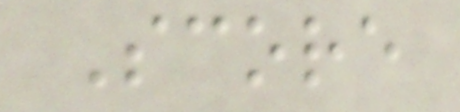Score
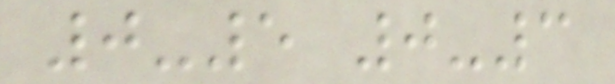0-5 0-3
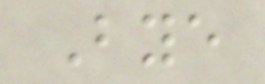Bye
